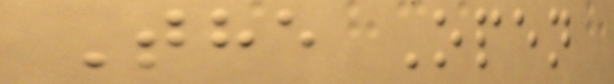The Open
